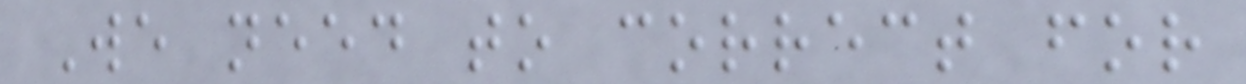We need to correct for
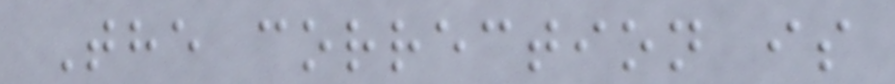The correction is
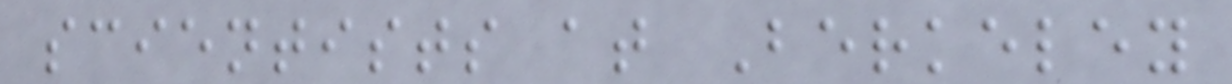scientists at Berkeley
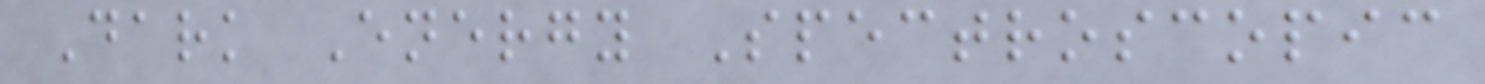Dark Energy Spectroscopic
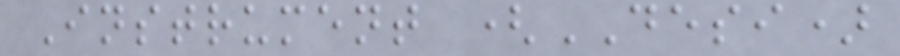Instrument (DESI)
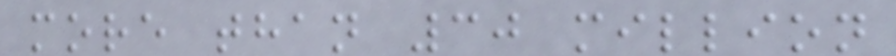more than 30 million
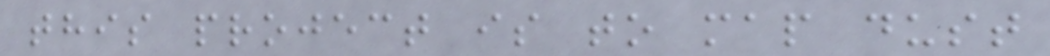this project is to map dust
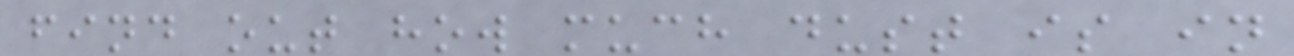find out how much dust is in
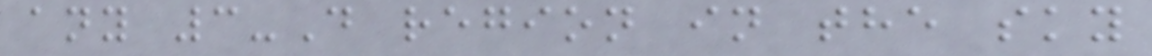any 3-D region in the sky
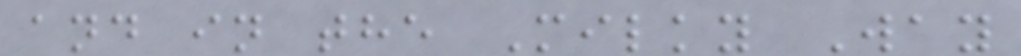and in the Milky Way
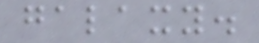galaxy.
